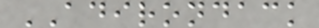ADIRONDACK
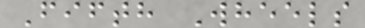Fifth Wheels
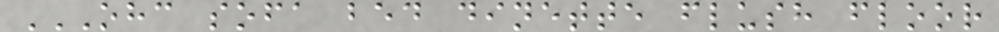OHC SOFA BED DINETTE FLUSH FLOOR
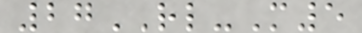27RL-M5
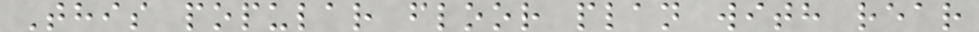This popular floor plan with rear
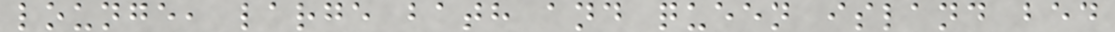lounge, large bath and queen island bed
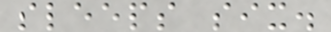sleeps six.
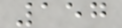157
